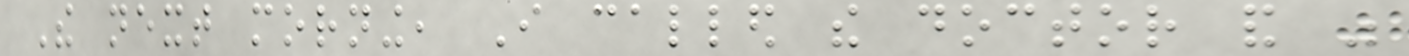The next morning, I called the doctor and was
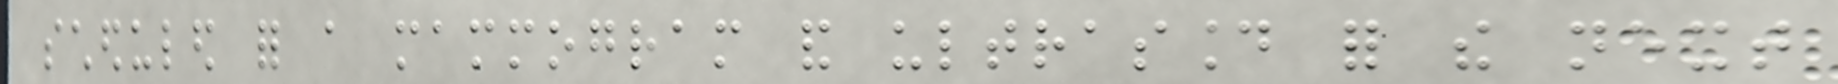scheduled for a mammogram and ultrasound for the next
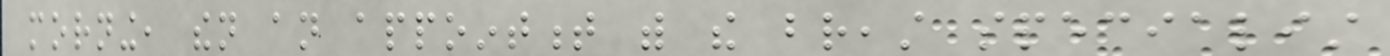morning, then an appointment with the breast specialist
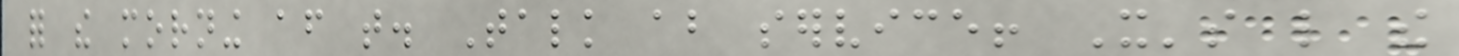for the morning after that. Talk about service! It's like the
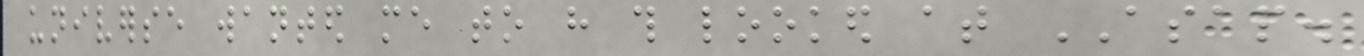universe wanted me to have this looked at ASAP.
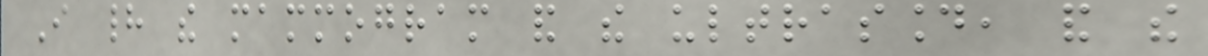I had the mammogram and the ultrasound, and the
